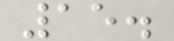15.
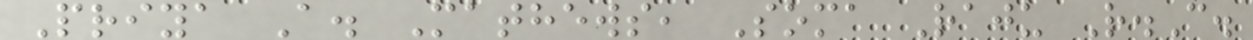Priya A. Mathews, Soma Raju R.C.
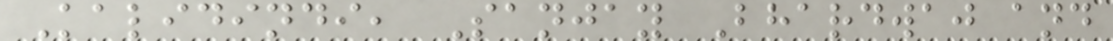Kalidindi, Sanjay Bhardwaj and
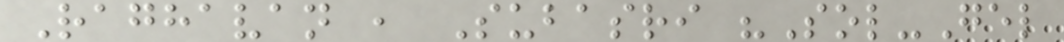Raghavan , Subasri "Sol-Gel
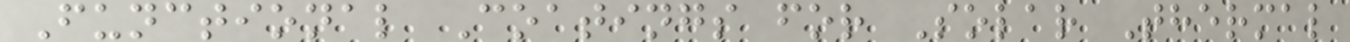Functional Coatings for Solar Thermal
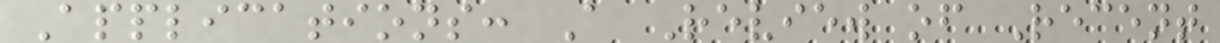Applications: A Review of Recent
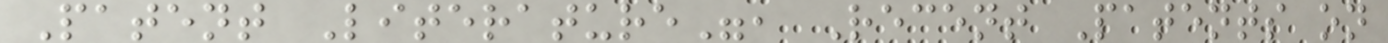Patent Literature", Recent Patents on
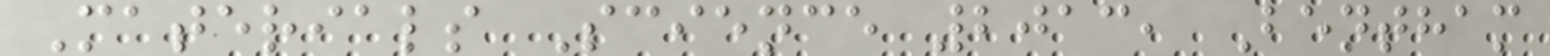Materials Science 2013, Bentham
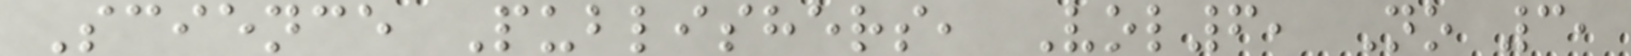Science Publishers, Vol6, No 3,
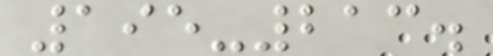195-213.
